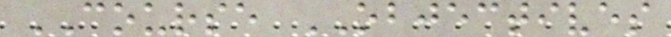COURSE OBJECTIVES
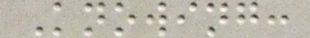Knowing:
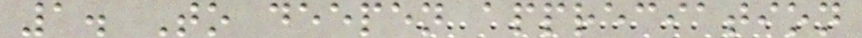1. To deepen appreciation
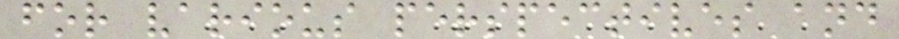for various perspectives and
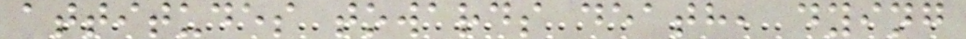attitudes towards death, dying
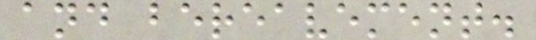and bereavement.
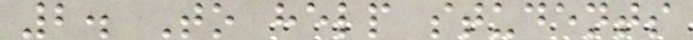2. To help students
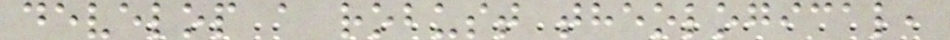develop a robust theological,
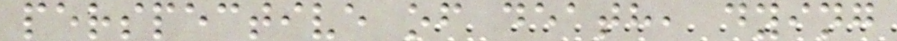perspective of death, dying
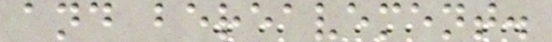and bereavement.
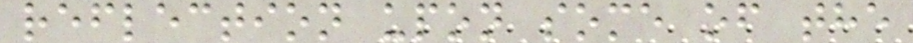reflection upon some of the
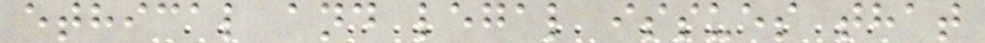ethical and legal issues that
